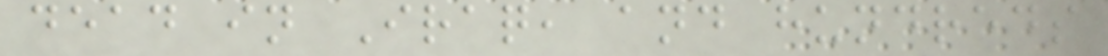dead in Iraq, and hundreds
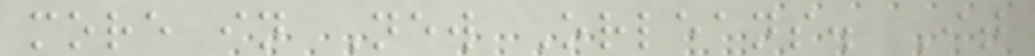more in New Orleans. It
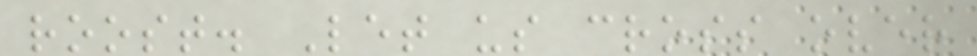roost. Let us cross over
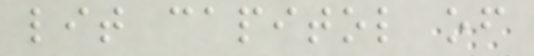lit capitol of
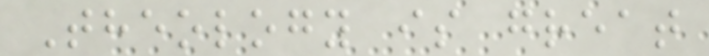Theology is great
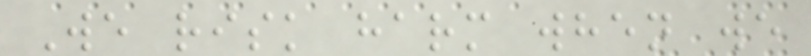We risk harm when we
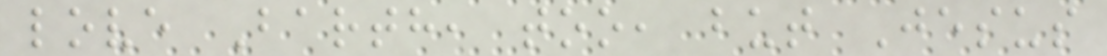love Barth, too, but Jesus
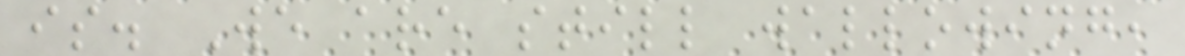is. We are still wallowing,
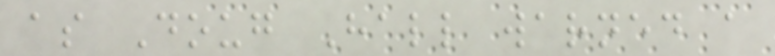as Doug Hall warned a
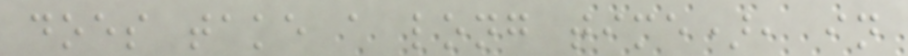does take a long time), in
